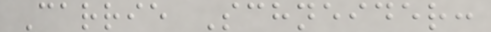Carrie Schneider:
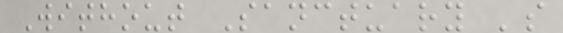Without Sanctuary 's
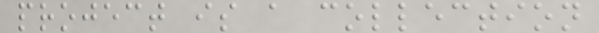project is a collection
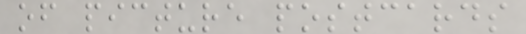of picture postcards
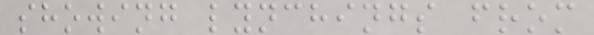showing lynchings from
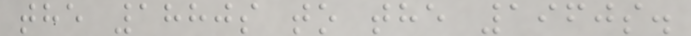the 1880s to the 1960s.
